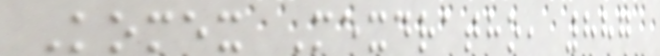Komex Mexdratho, 887
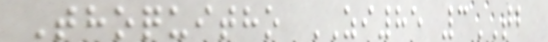Thoquitho ZI85 3TB
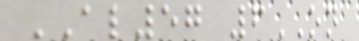AL57 6ON
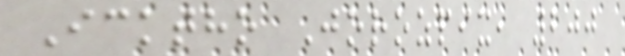Icktho Jorozpix, 200
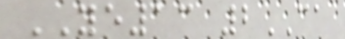YE13 2CA
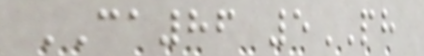CA86 5PH
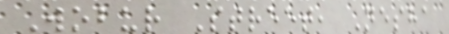Wobur Street, Nesha
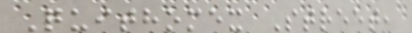Quithomex Street,
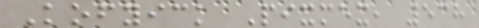Kofyick Pixmex, 538
